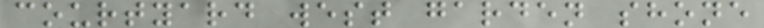courtyard west garden shone
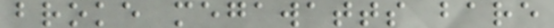broke megawatts bare
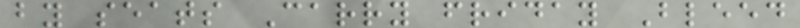by seats Carry friday Bleed
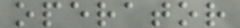operator
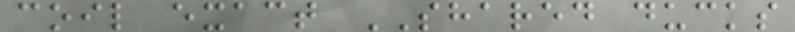coil exact SHARED ducks
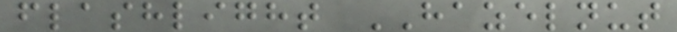flashlight HAZELNUT
